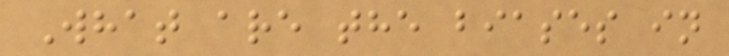What are the biases in
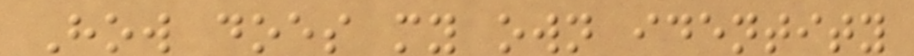How does my own identity
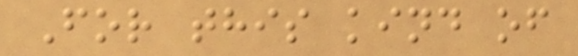For this kind of
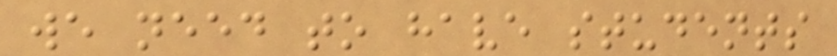we need to have students
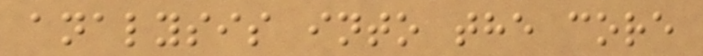analysis into the core
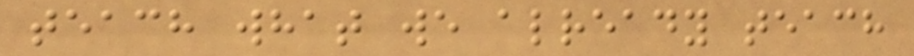teach what we already teach
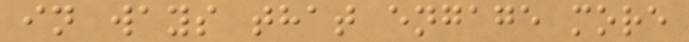in ways that engage more
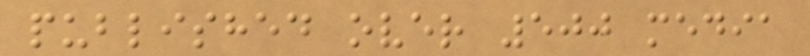published over 500 media
